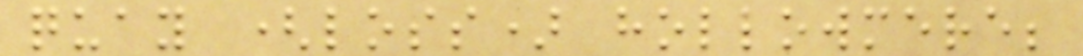quay (loss) hollowmere;
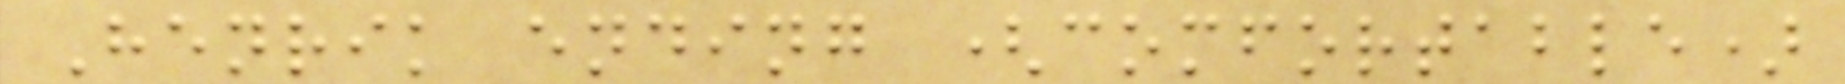Henrik ending (comfortable)
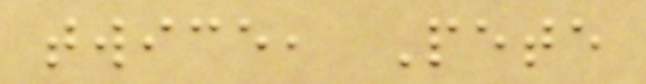twice, Pete
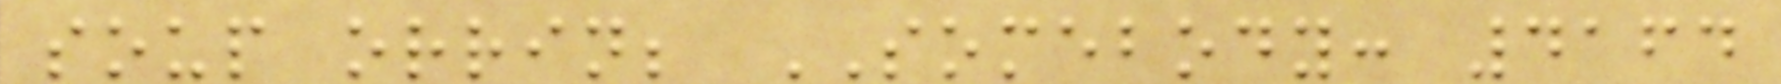soup orrin; SOMEBODY: 4164
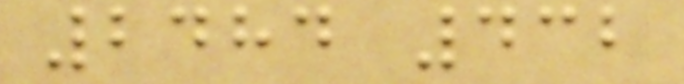2484 432
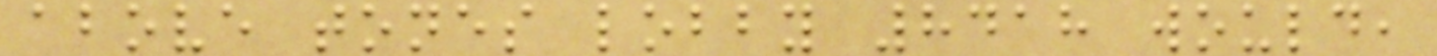above tones lobby 8418 would,
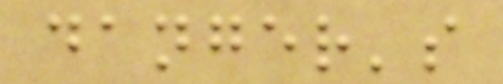danger's
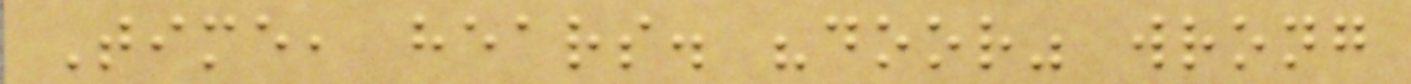Time, hears. "door" wrong
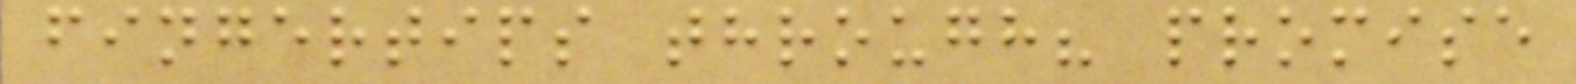fingertips through? promise
